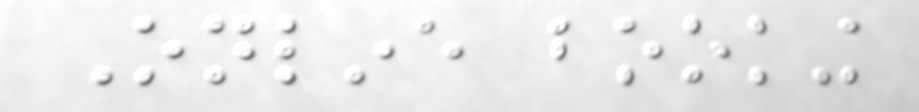Online booking
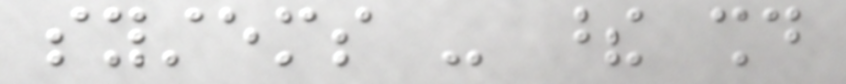systems - these should
